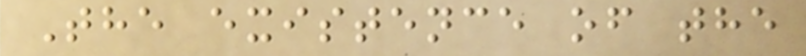The existence of the
